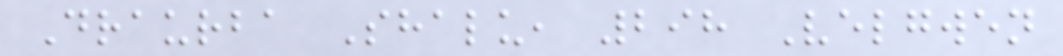Draurba Shalu, 298 Velgwen
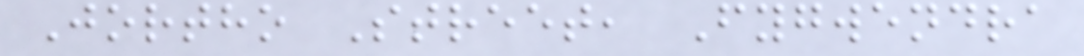Jortho Street, Fygwendra
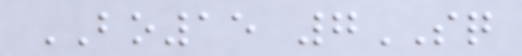BO15 7SQ
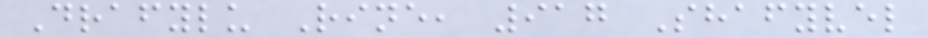Drafylu Rine, 917 Shafyvel
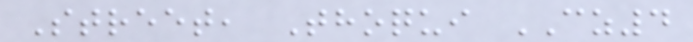Street, Thoqui CZ4
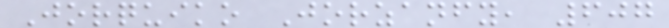Jorquiko Jorzanfy, 607
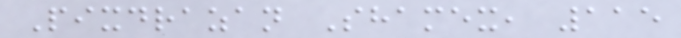Pixdrazan Shamex, 115
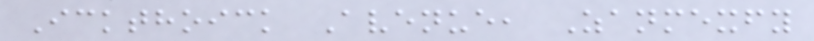Ickthoick Avenue, Zanmexfy
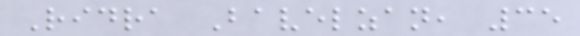Ridra Bavelzan, 35
